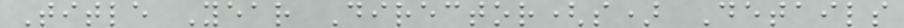Title Year Director(s) Details
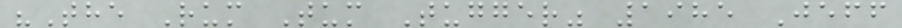"The Rum Tum Tugger" 1985 Jeff
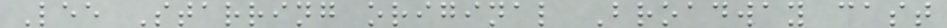Lee Starring original Broadway cast
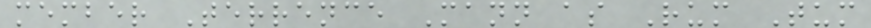member Terrence Mann as Rum Tum
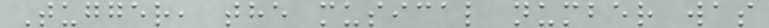Tugger, the musical number was
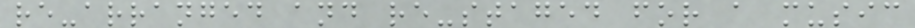re-arranged and re-staged for a music
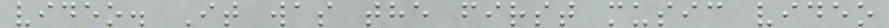video. It was the first music video
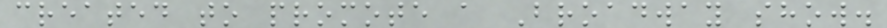created to promote a Broadway show.
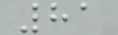81
